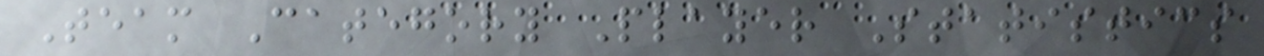Team Category Player Statistics
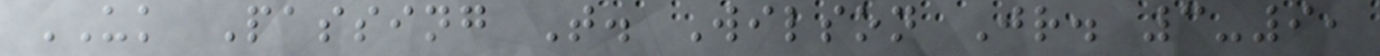UK Passing T. Wilson Jr. 3-9,
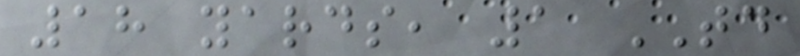18 yards, 1 TD
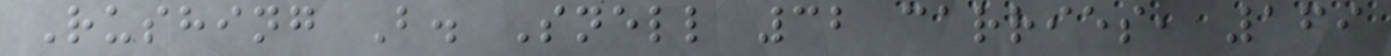Rushing B. Snell 32 carries, 169
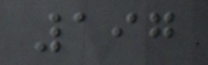197
